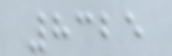8325
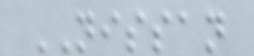NISSAN
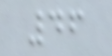46
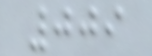009
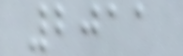2011
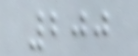200
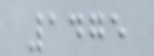1475
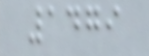1479
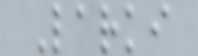Larki
